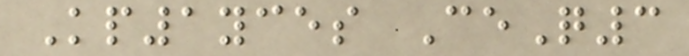Kp1yces CeQ3
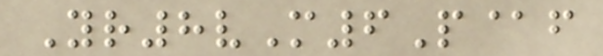Yr8vM6P@f
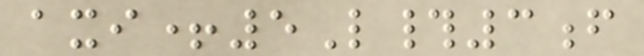axi+5L#3f
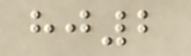hj2
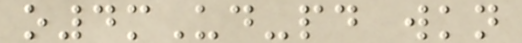o4mUd-pd wkn
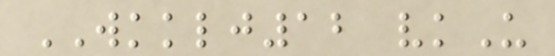WKKLJ12 vkU
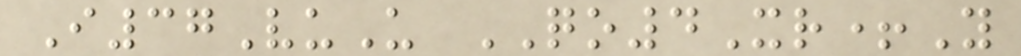I37VuU QO4Xr+Y
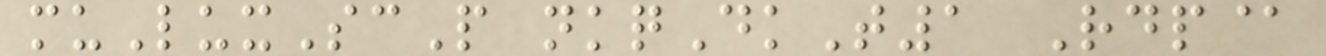muLuxScP nkqDkT1 Rdp@
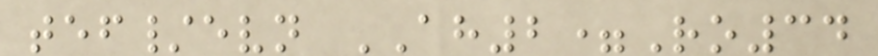tef/evn AH2=Ro34
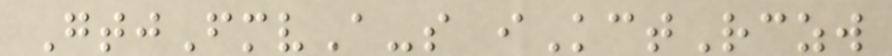GtjFmvA-s iKctRczw
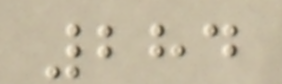284
